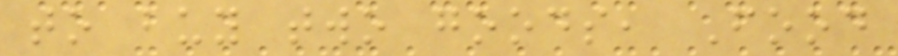to buy two goods, Food
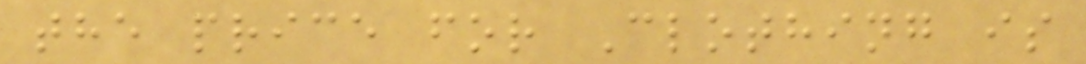the price for Clothing is
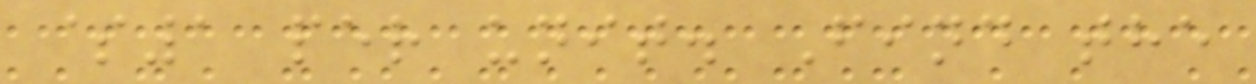$1 per unit. Find the
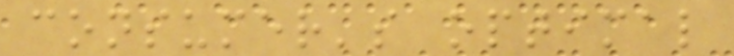consumer's optimal
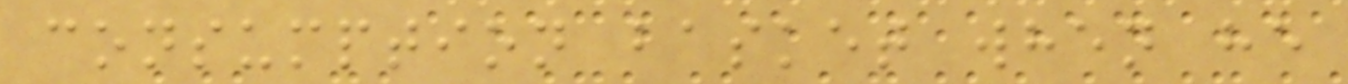consumption basket when he
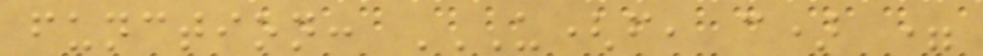function: U(F, C) =
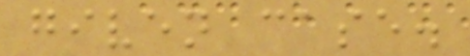given case.
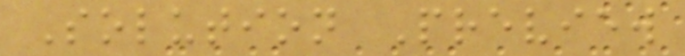Solution Preview
